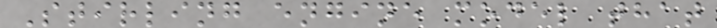Stirling engine model that
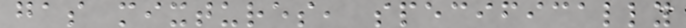gas mixtures, specifically
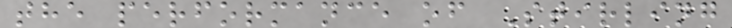the performance of Stirling
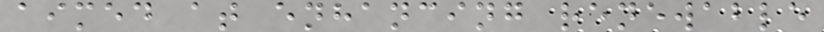aimed at enhancing renewable
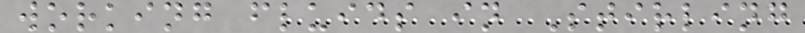working fluids in Stirling
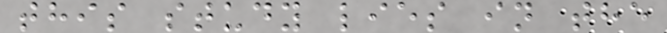this study lies in the
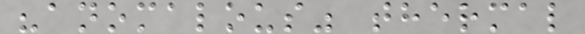"anomalous" thermal
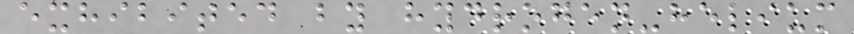exhibited by hydrogen-helium
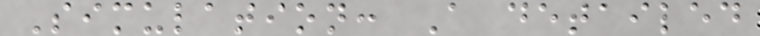Simulation: A detailed
